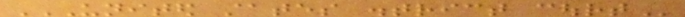UNITED STATES DISTRICT COURT
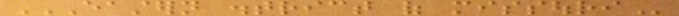EASTERN DISTRICT OF MISSOURI
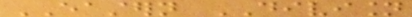EASTERN DIVISION
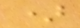)
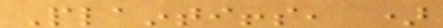Plaintiffs, )
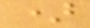)
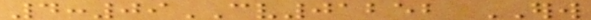4:09CV01252 ERW
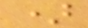)
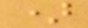)
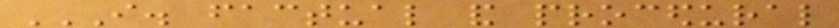I. FACTUAL AND PROCEDURAL
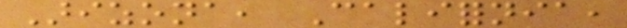Arizona, California,
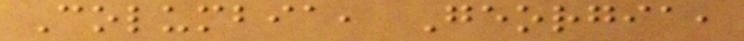Columbia, Georgia,
